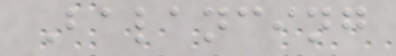Balancing
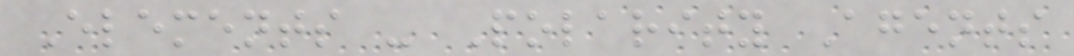Elements - Polarity Agents
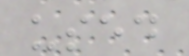used
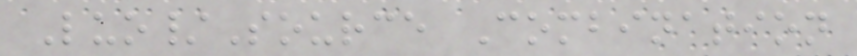Luo/Source Combination
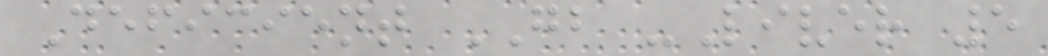Deficient GB -Liver 5
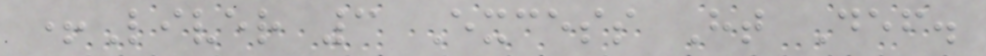+Liver 3 Excess Ht Def.
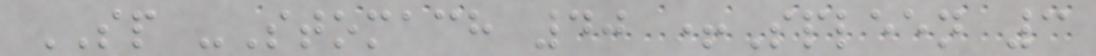SP -Stomach 40 +Spleen 3
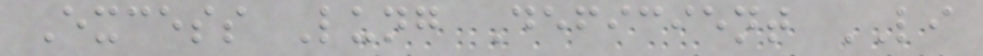Excess Lung Deficient LI
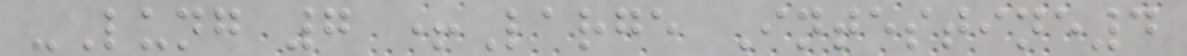-Lung 7 +Large Intestine4
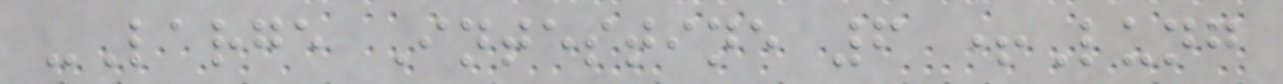-Large Intestine 6 +Lung
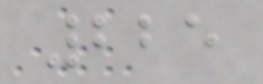225
